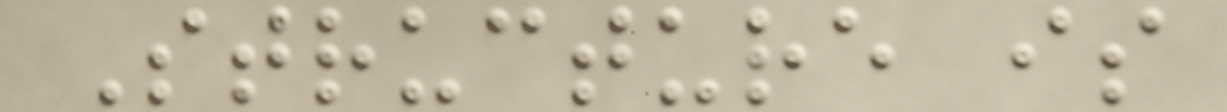Structure is
